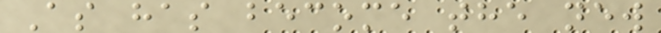As has become the new
